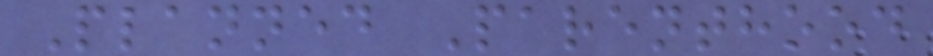Planned Parenthood
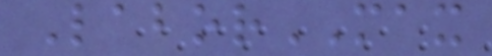LaborMAX
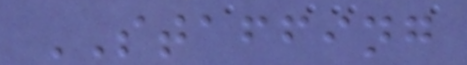STAFFING
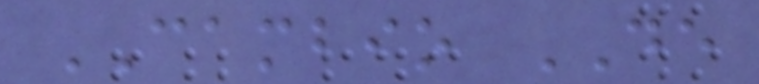CAMBIO DE
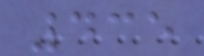435
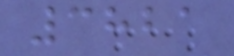3821
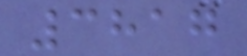3817
